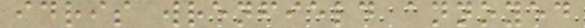idris wrenfield annoyed
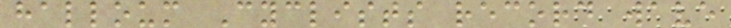halloum Cyclists record wave
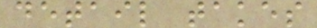detail takes
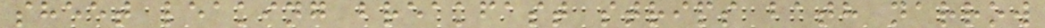sheet leaking breakfast strips bath narrow
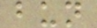bun
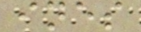ines
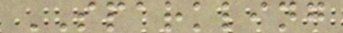SPARKLING
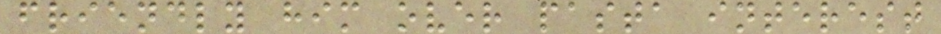friendly him over pasta interest
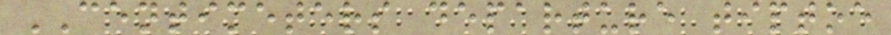CENTIMETERS departure tiptoe
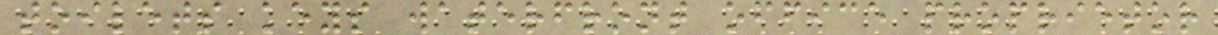toilets keys waterfront office proprietor
